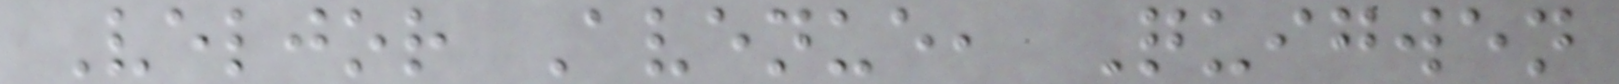Veljor Avenue, Quigwen
